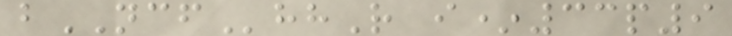bNCFhhR i*33p9
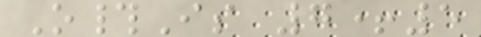O#Is 7+5
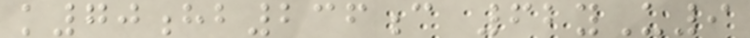k70hb236c 62yU9
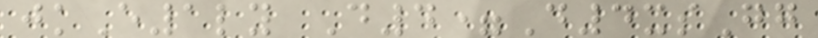jkE1ly D4=D4xsGg
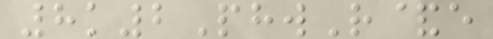8k2PhwR&e
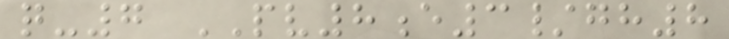q-7 PV8e3/gh8
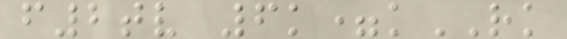f2tv 6k=kRK
